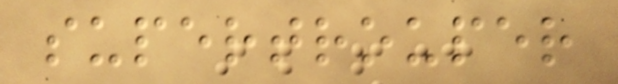supertrouper
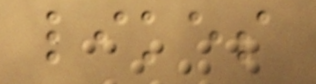likes
